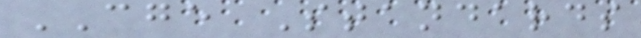CGE Standards
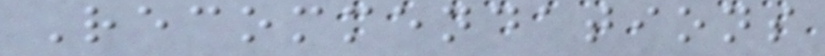Recommendations
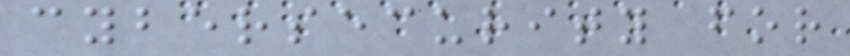cybersecurity for
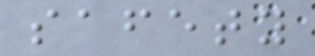safety
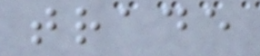trade
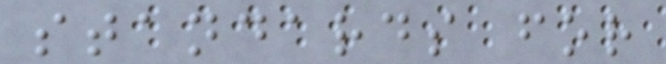standards for
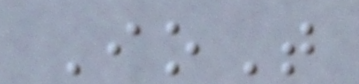IoT
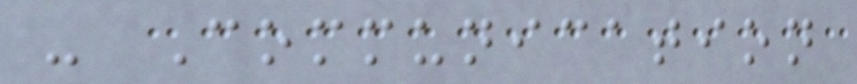- Communication
